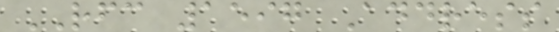RFC 1597 Address
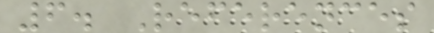6. References
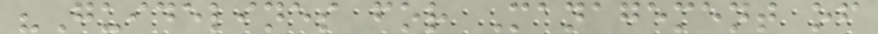"Guidelines for Management of
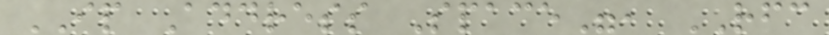IP Address Space", RFC
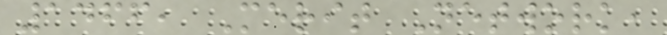1466, Merit Network,
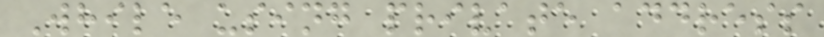While using private address
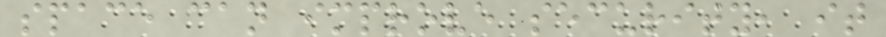space can improve security, it
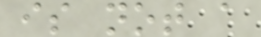is not a
